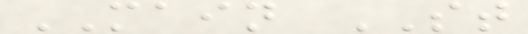MAIN ST
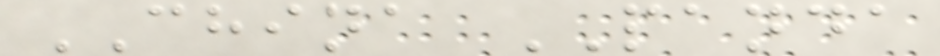CHINA PANDA
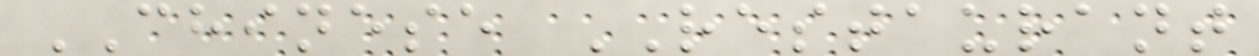CHINESE RESTAURANT
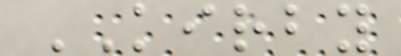KIRBY
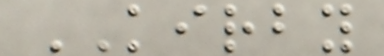KIRBY
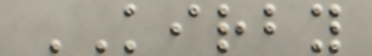KIRBY
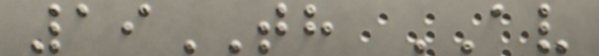19TH AV
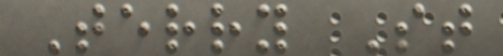Terry St
